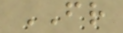FR
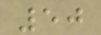50
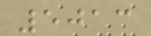5013
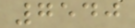7540
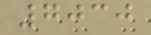7030
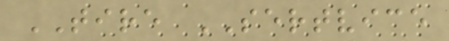TIRE SERTVICE
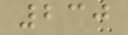230
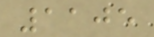1105
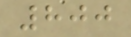800
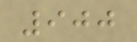900
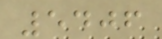5406
